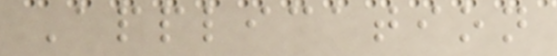Application
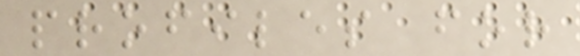profiles for
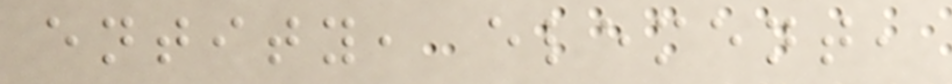entity, element,
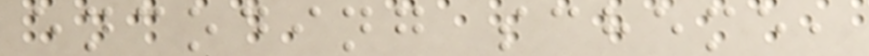encoding scheme,
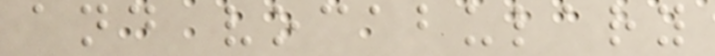and vocabulary
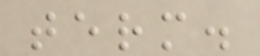term.
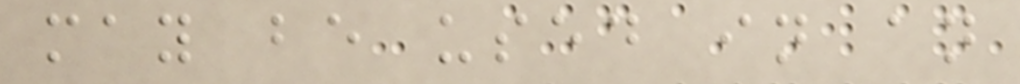may be used in an
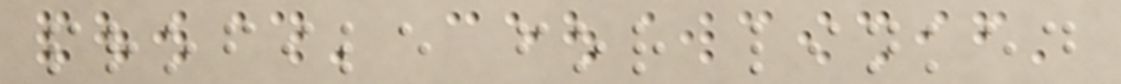profile for linked
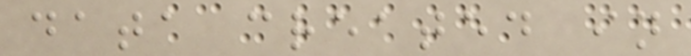data created in
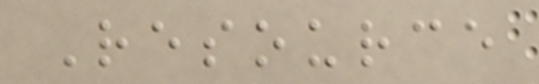Resource
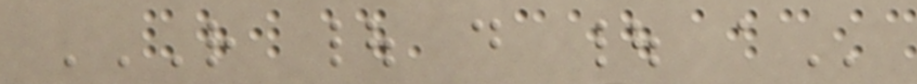R | D | A
